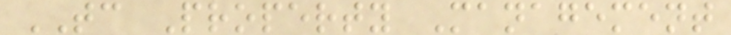TC Property Management
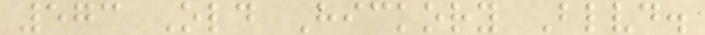573 Old Hickory Blvd.
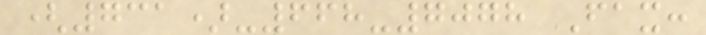(731)-668-7078 Fax:
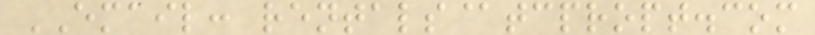EMAIL: rentals@tcpropt.com
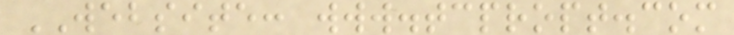WEBSITE: www.tcpropt.com
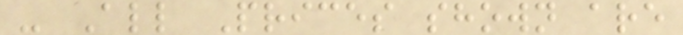- All Prices shown are
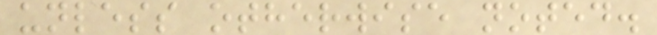unless otherwise noted.
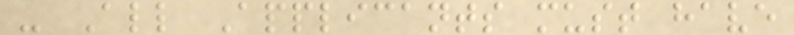- All Applicants must have
